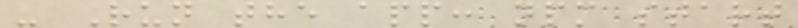- Run the app: npm start
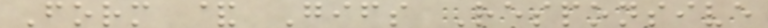Form & Gifs Responsive
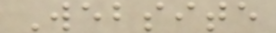Website
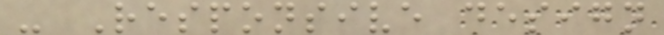- Responsive design
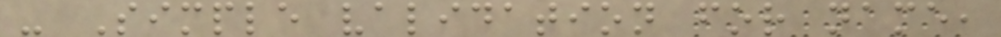- Simple validation for name,
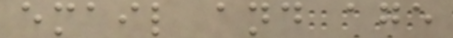email and age
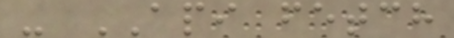- API fetch
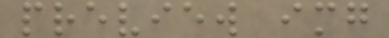preview img
